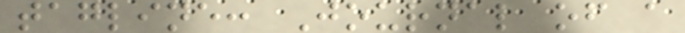tagline: Journal of a
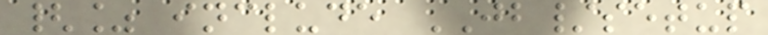{% include JB/setup
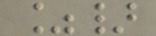%}
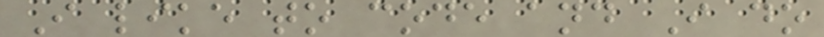I like to code and I do
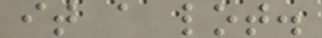it a lot.
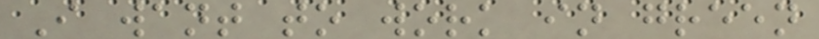I want to work in green
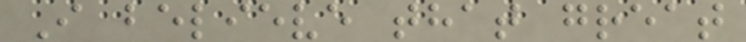I believe that great
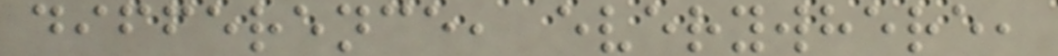difference, everywhere,
